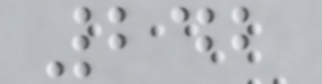242
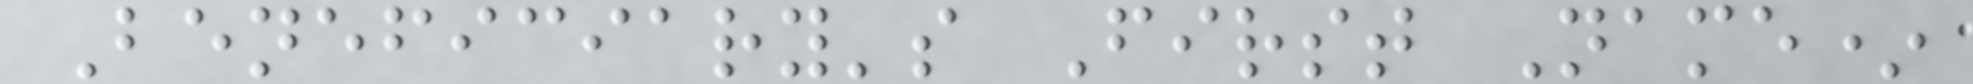Beneficiary's First Name*
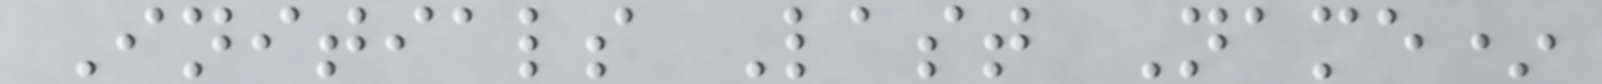Initials Last Name*
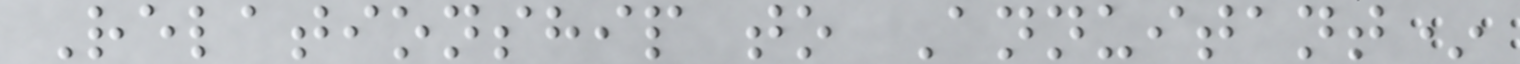Relationship to Annuitant*
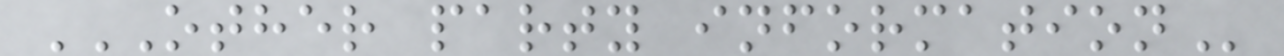OTHER PARTY INFORMATION
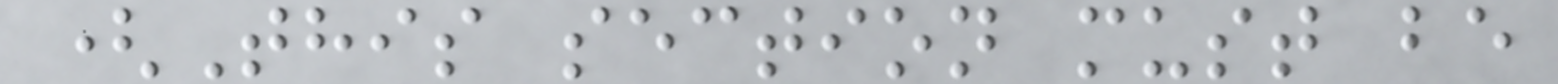(This section must be
